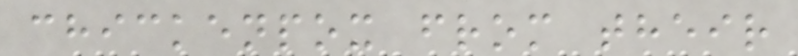chickenpox from their
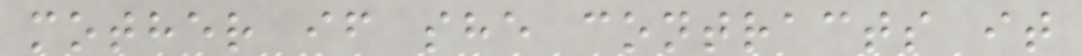mother if she contracts it
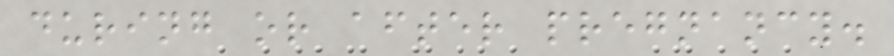during or after pregnancy.
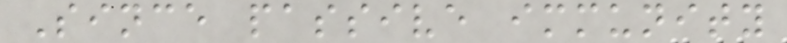Since passive immunity
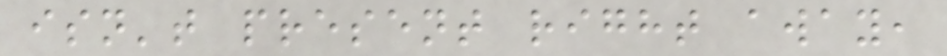isn't present right away,
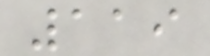119
